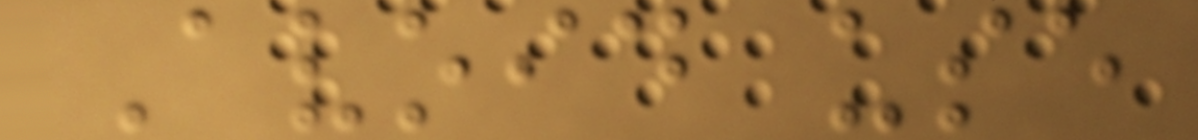Avoid use
